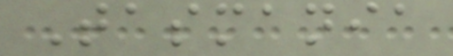Tasmania
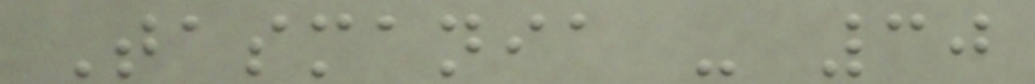Tasmania - 30
